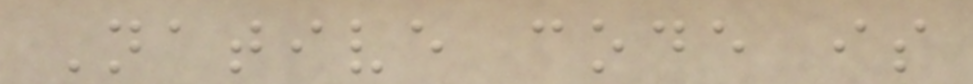Native code is
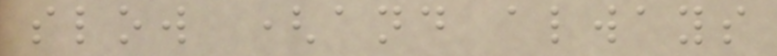slow (and always
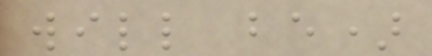will be)
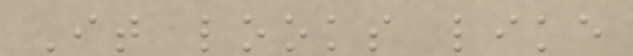It looks like
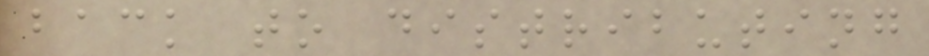back to distributing
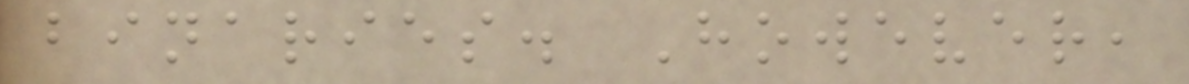binaries. However,
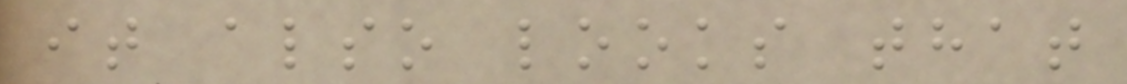it also looks that
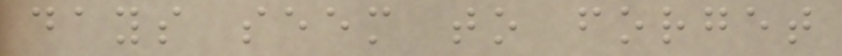days seem to forget
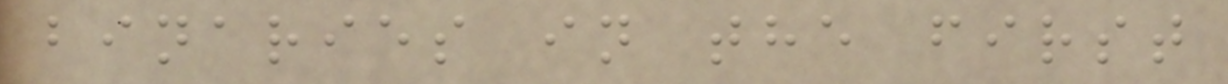binaries in the first
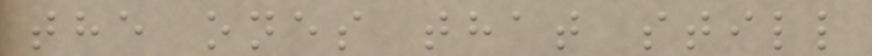the ones that still
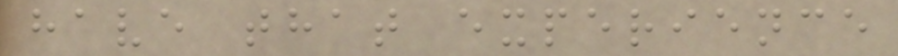have that experience
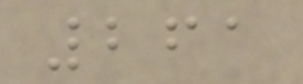261
